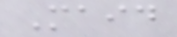Maid
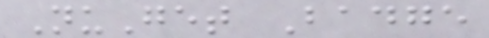NuGet Badge
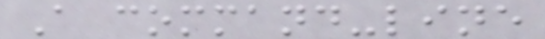A command-line
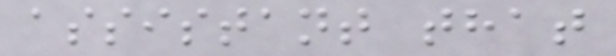assistant that
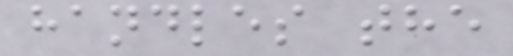handles the
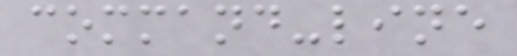command-line
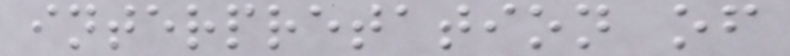interpretation of
